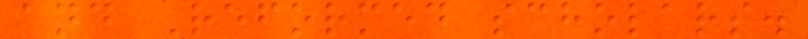and Reformed scholars.
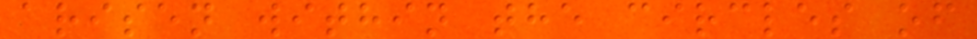arisen within the circles of
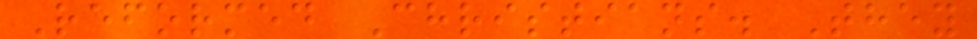Reformed Christians. They
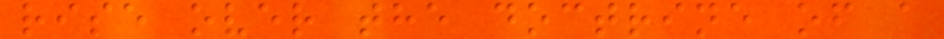rise over the doctrine of a
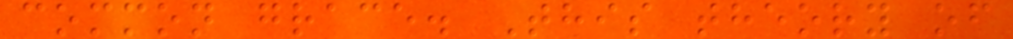common grace. This theory of
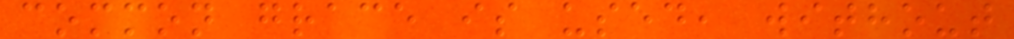common grace is used, without
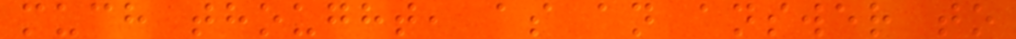much thought, as an answer to
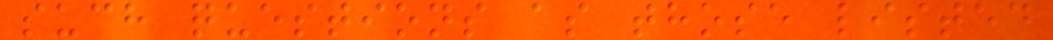such questions as those listed
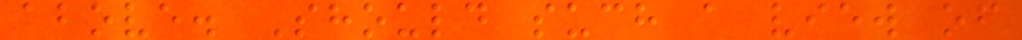above. Should such a view of
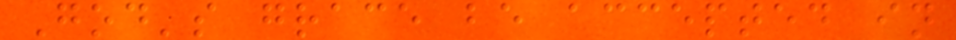God's grace be accepted in
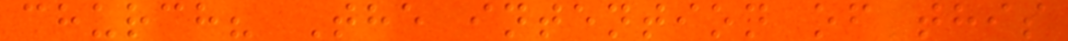church? The intention of this
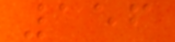156
